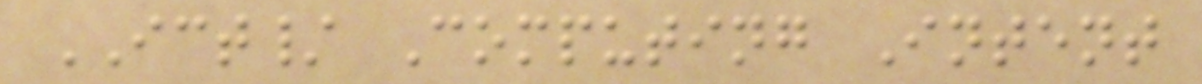ICT/ Computing Intent
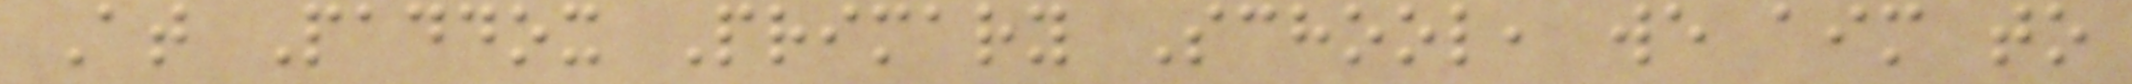At Paddox Primary School, we aim to
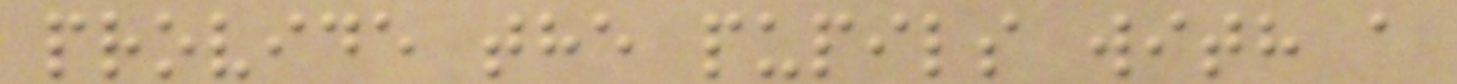provide the pupils with a
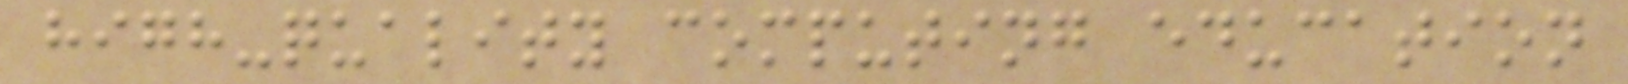high-quality computing education
